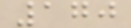170
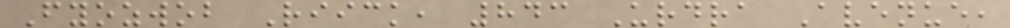Fyozwob Riick, 843 Urdra Avenue,
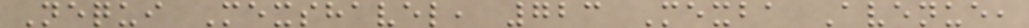Nequi Mexshavel, 723 Mexba Avenue,
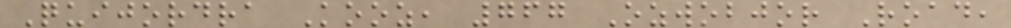Quijordra Kooz, 767 Ozwobjor Road,
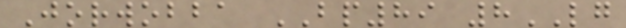Jorwobba BP89 8LG
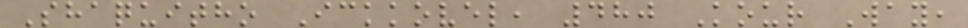Shaquitho Ickkovel, 480 Kour Way,
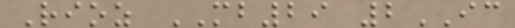Rioz MB29 2IC
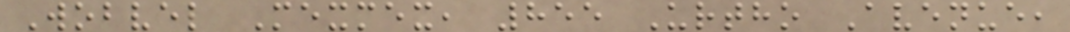Wobvel Mexmex, 855 Urtho Avenue,
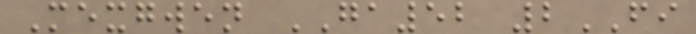Mexgwen GA52 2FI
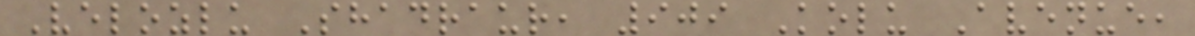Velozlu Shadraur, 909 Kolu Avenue,
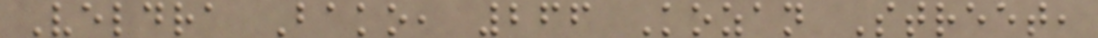Veldra Bako, 266 Kozan Street,
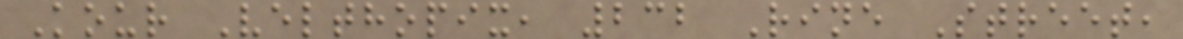Kour Velthopix, 232 Rine Street,
